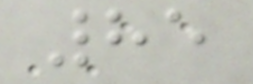85
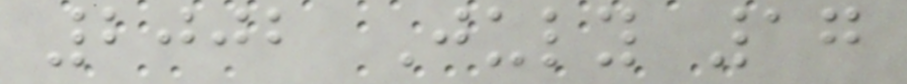2002 July 17
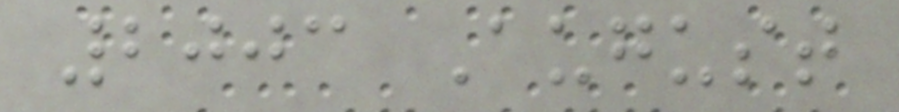2003 August
